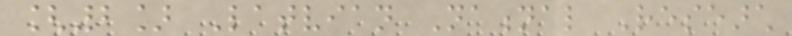[2] Latvian National Research
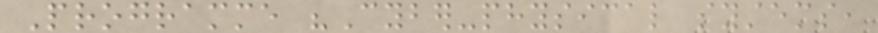Programme "Cyber-physical systems,
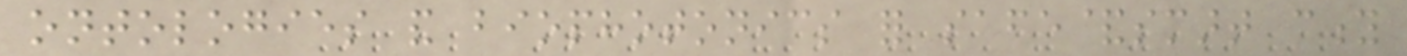ontologies and biophotonics for safe&smart city
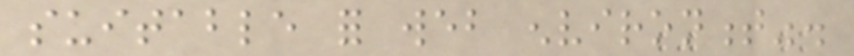suitable for web environment".
